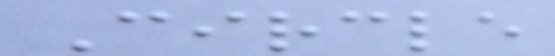Circle
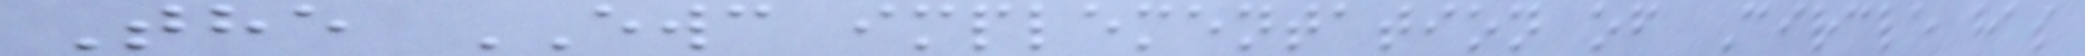The EWC implementation of Circle has
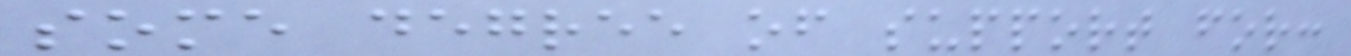some degree of support for:
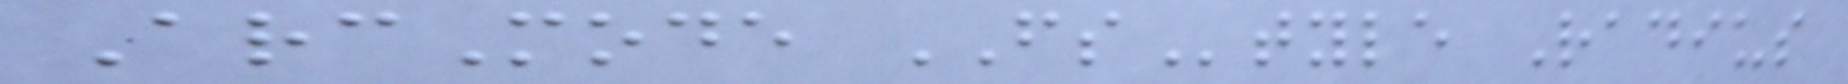ArcMode FStyle Radius
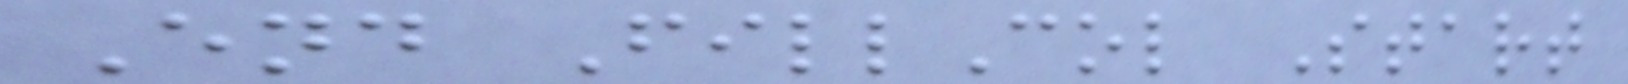End FillCol Start
